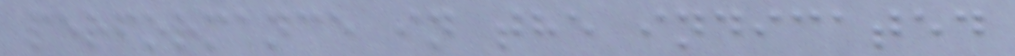performance in the indicated
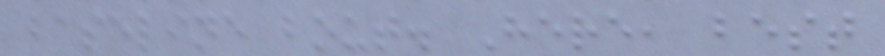baseline bout. Here, best
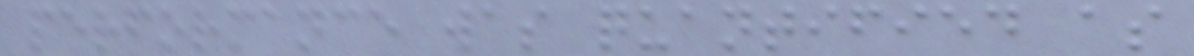performance was quantified as
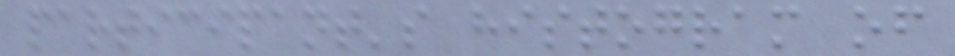participant's histogram of
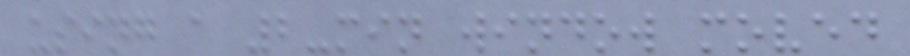using a 2-min window moved
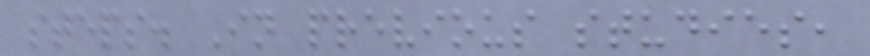steps. In previous studies,
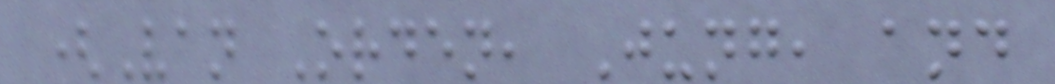(Van Orden, Jung, and
